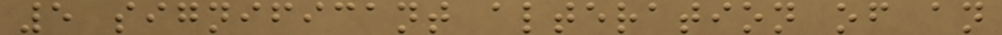5 significant alteration of an
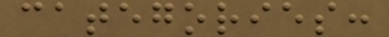categories:
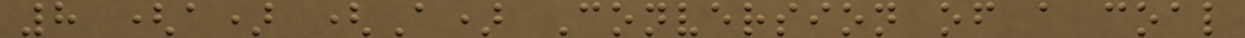8 (a) (A) Conversion of a coal
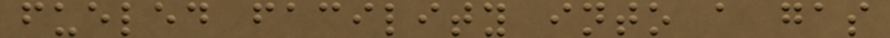fueled facility into a gas
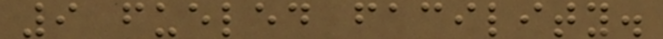9 fueled facility.
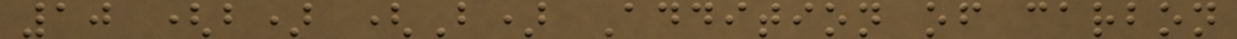10 (b) (B) Addition of carbon
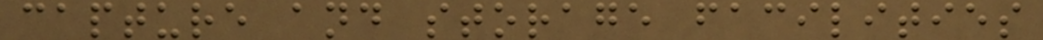capture and storage facilities
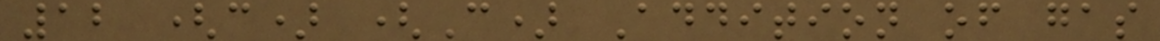12 (c) (C) Addition of gas
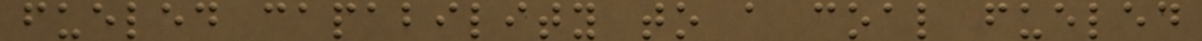fueled capability to a coal fueled
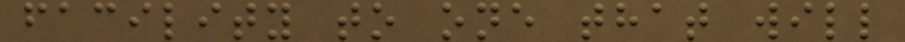facility to one that will
